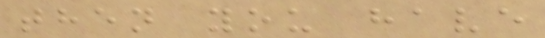then you have
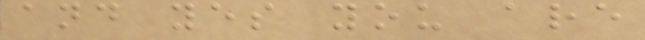and yes you are
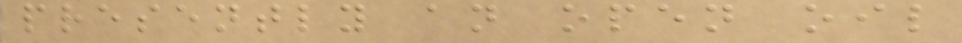presently an open oil
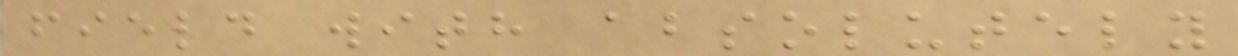field with absolutely
